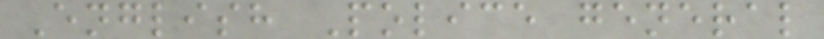English Police general
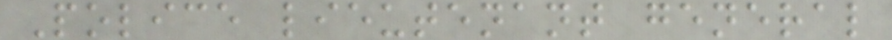Police lieutenant general
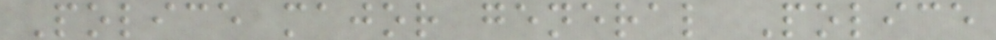Police major general Police
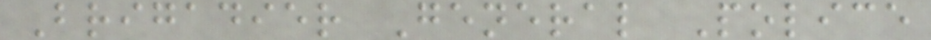Brigadier General Police
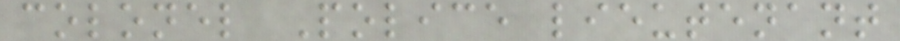colonel Police lieutenant
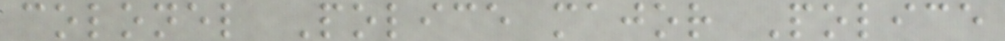colonel Police major Police
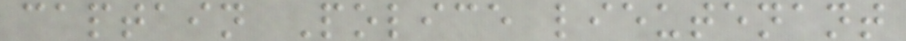captain Police lieutenant
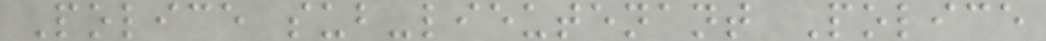Police sub-lieutenant Police
